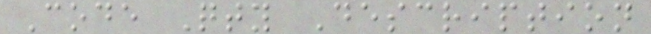Code Qty Description
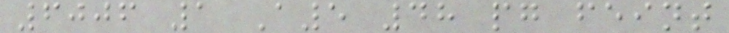6006 1 A5 48 pg feint
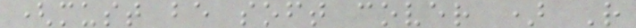(must be soft cover ) R
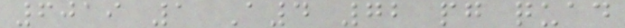6019 1 A4 72 pg quad
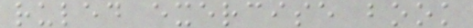ruled exercise book
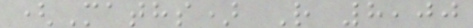(Maths) R 8,00
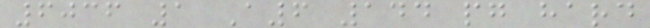6036 1 A6 144 pg hard
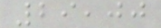29,00
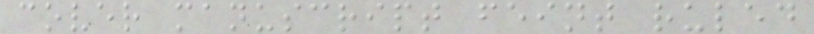cover manuscript feint ruled
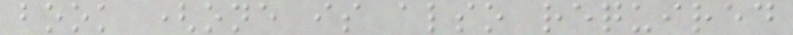book (one is also required
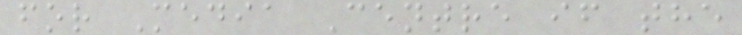for Media Centre if the
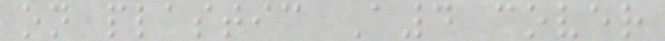on plastic A4 cover
